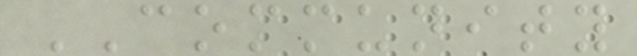COMMUNITY
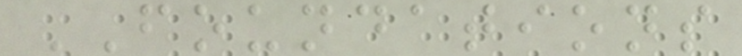FOUNDATIONS
